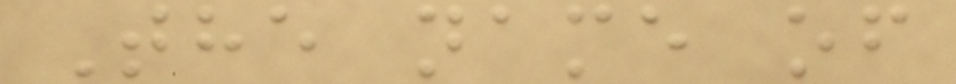The name of
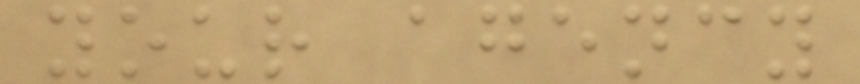your agency
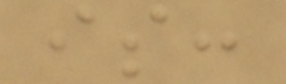is:
